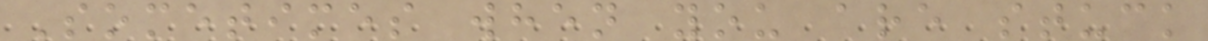Sometimes when you are stuck
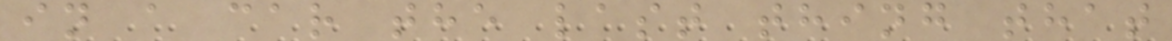in a car the last thing that
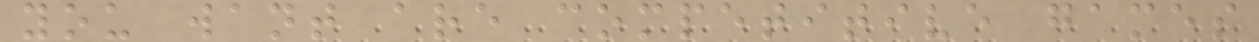you want are competitive games
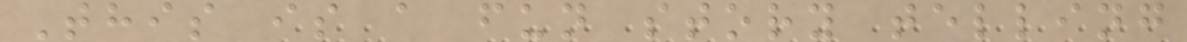This is a fun story telling
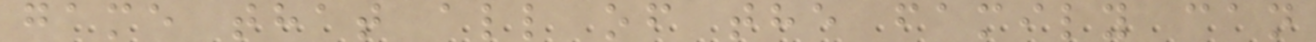game that all of the family can
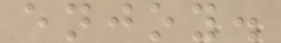enjoy.
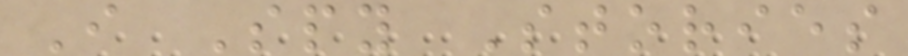I Spy Stories
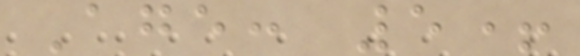Age: 5+
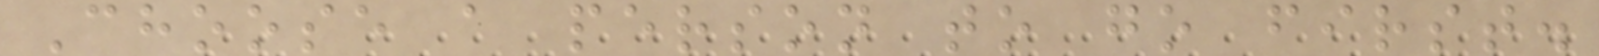Choose a person to go first.
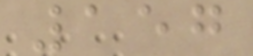157
